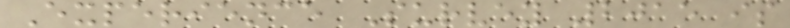Experience Survey 2015 is
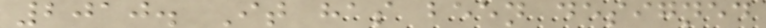2010. It has been designed
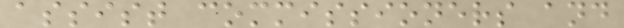assist commissioners and
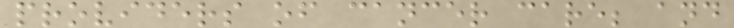providers of cancer care; and
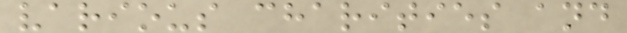various charities and
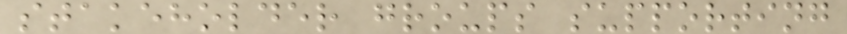stakeholder groups supporting
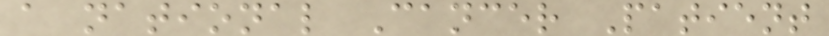a national Cancer Patient
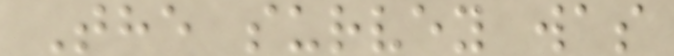The survey was
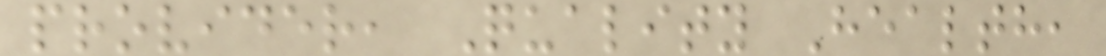provider, Quality Health,
